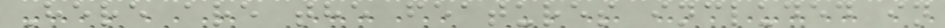Here are the features included in
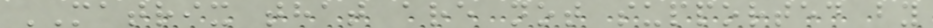MATRIX that are not supported by
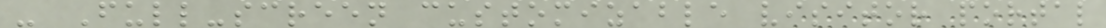- Full-screen customizable visitor portal
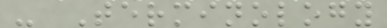- Terminology
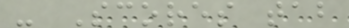- Scores tab
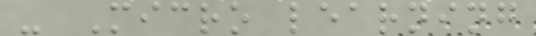- Micro learning
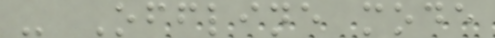- Offline mode
